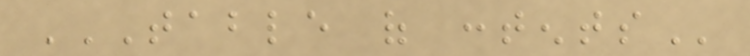TABLE OF CONTENTS
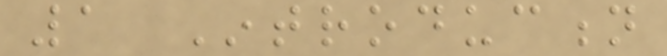1 Introduction
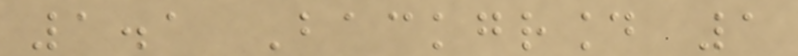1.1 Background 1
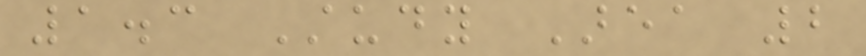1.3 Study Area 2
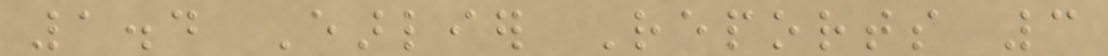1.4 Earlier Reports 3
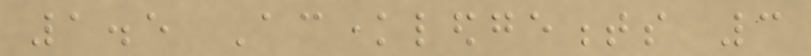1.5 Acknowledgements 3
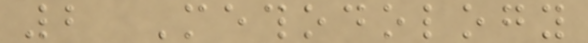2 Methodology
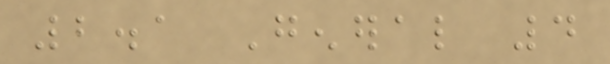2.1 General 4
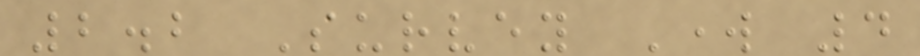2.2 Survey Work 4
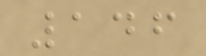146
